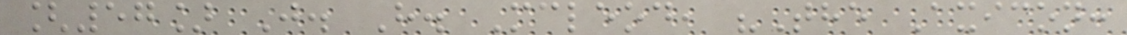[57] J. H. Mcleod, "The Axicon:
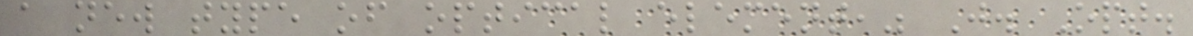a new type of optical element," J. Opt.
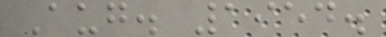Aug. 1954.
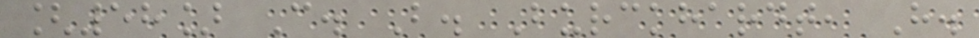[58] C. B. Burckhardt, H.
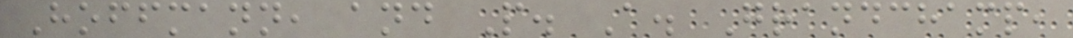Hoffmann, and P. A. Grandchamp,
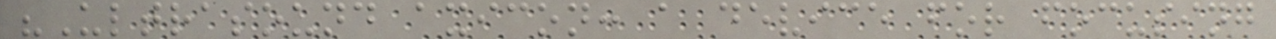"Ultrasound axicon: a device for focusing
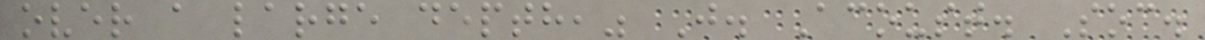over a large depth," J. Acoust. Soc.
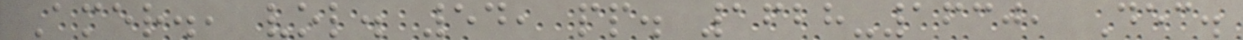Amer., vol. 54, pp. 1628-1630, Dec.
